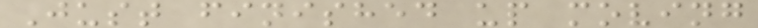Just finished up moving
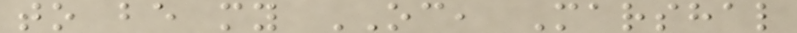to be my OC, Marshal
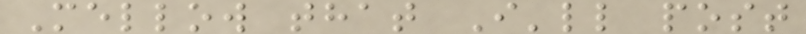Mellow that I'll post
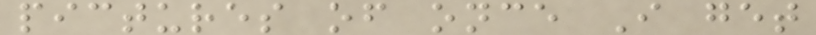pictures of once I get
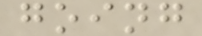going
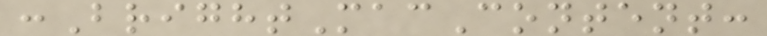:BrightMacContent:
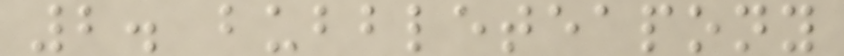2. bubbleteapony
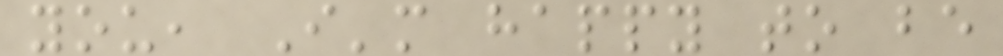you, I'm happy to be
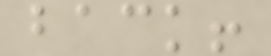back!
